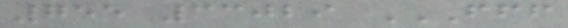755 33029 FFF
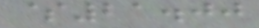$21.00
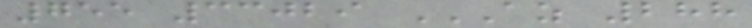755 33029 AZ 288
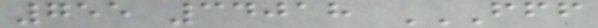755 34018 FFF
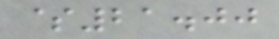$21.00
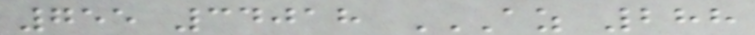755 34018 AZ 288
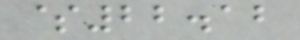$22.12
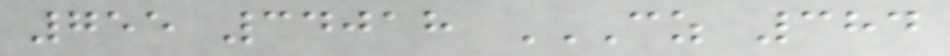755 34018 CZ 384
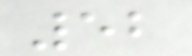52
